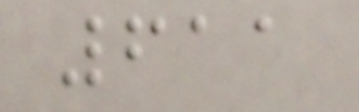611
